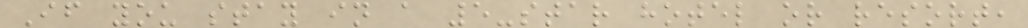If you stay in a 5-star hotel or resort,
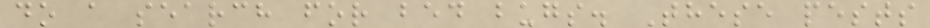do a search for bed bugs. These pests
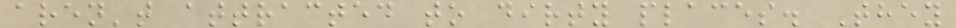aren't attracted to dirty places. They
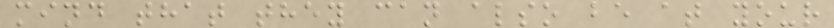mind that they can also be at your
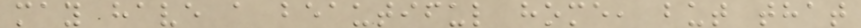may have a beautiful home, but that
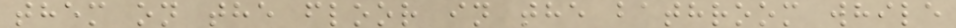them on the floor in the bathroom while
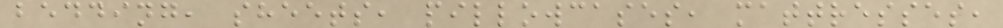bedding, sheets, pillowcases, mattresses,
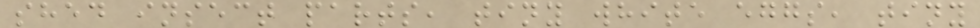shed insect parts, tiny white eggs, tiny
